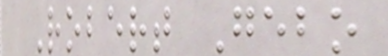Robert Gebo
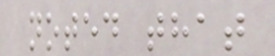noted that
